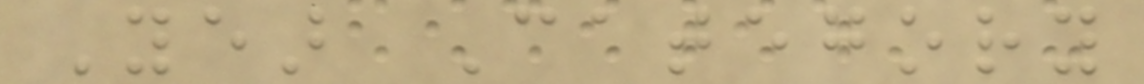Year Category
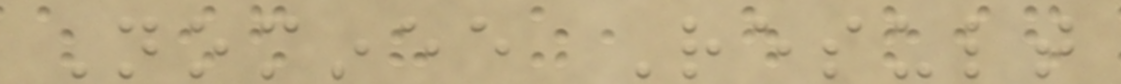Nominee Result
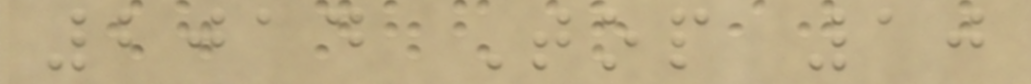2014 Top 10
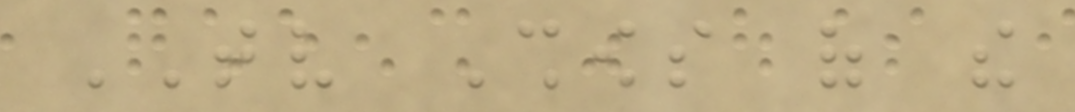TV Shows of the
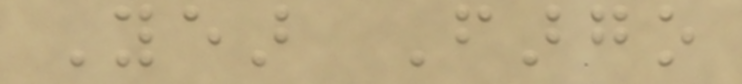Year Fargo
